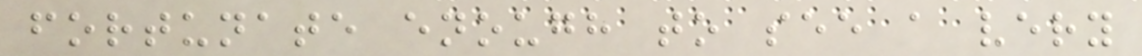fortunate enough to see a very
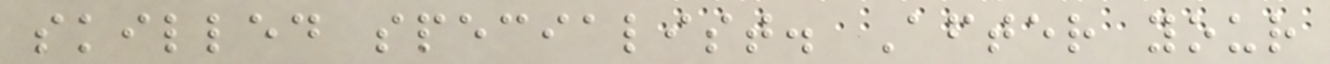skilled specialist. After your
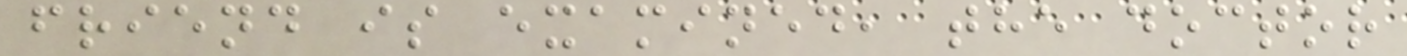friend is examined, the doctor
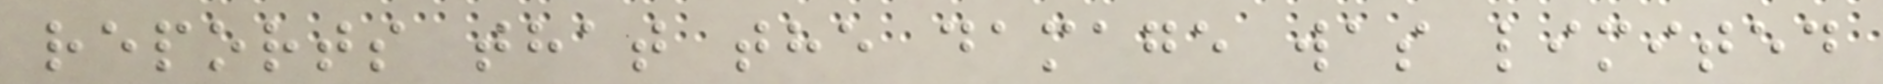reports that the damage was limited
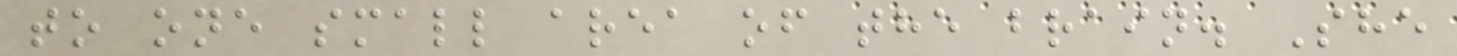to one small area of the brain. She
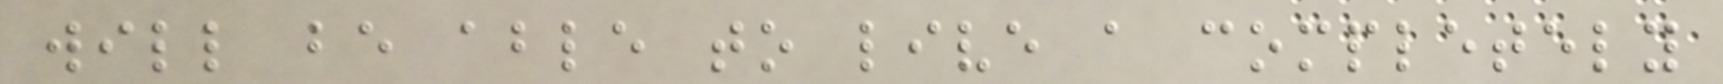will be able to live a completely
